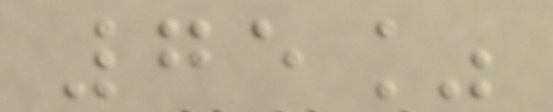75%
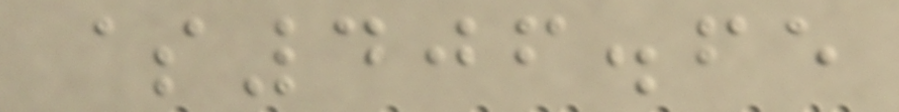$406.65
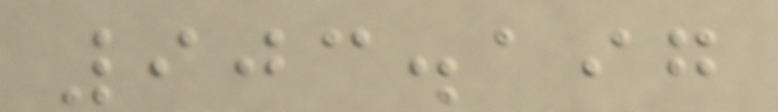903.197
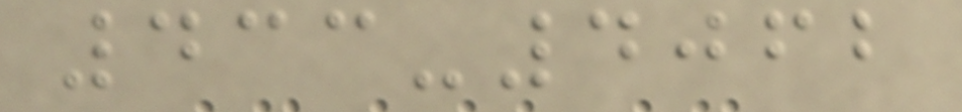433-4062
